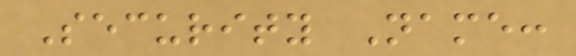Security Name:
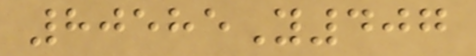80585Y407
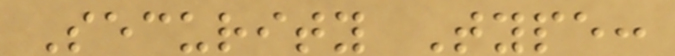Security Type:
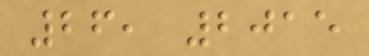26, 2015
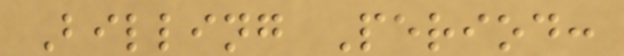Billing Period:
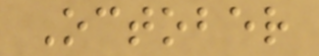October
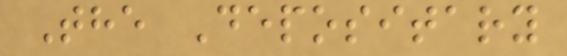The Depositary
